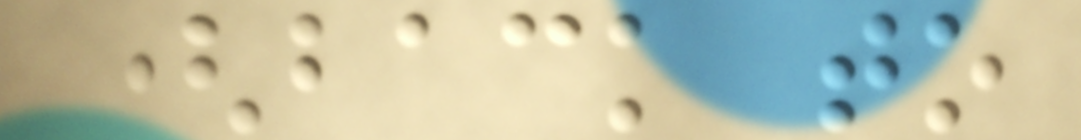(back to
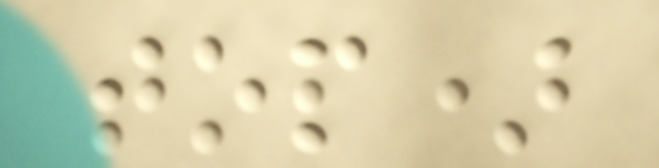top)
